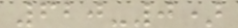620-0)
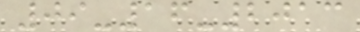09-16-2013
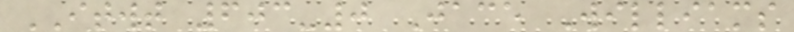ITWT 603-0 Jace Williams
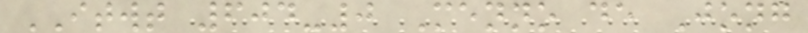ITWT 604-0 Menno de Jong
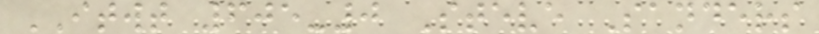ITWT 605-0 Steve Sanders
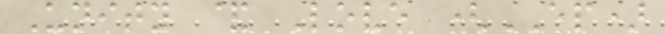Unity & Love (EP)
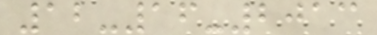12-16-2013
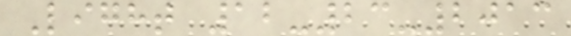Light 12-23-2013
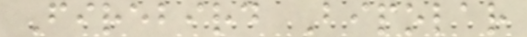Firebird Bipolar
